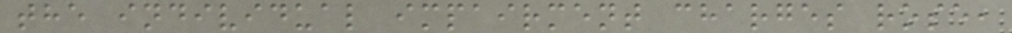the individual impairment charges rose,
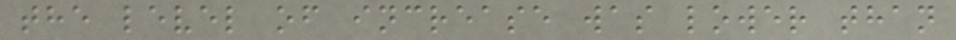the level of increase was lower than
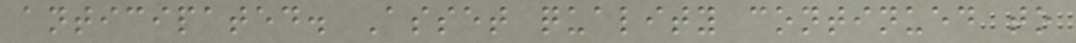anticipated. Asset quality continued to
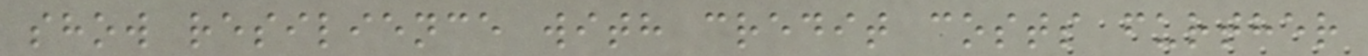show resilience with credit costs further
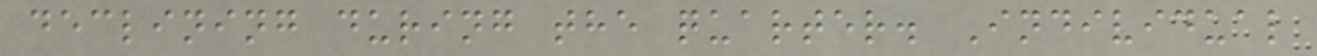declining during the quarter. Individual
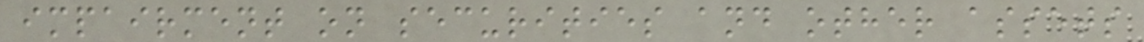impairment on securities and other assets
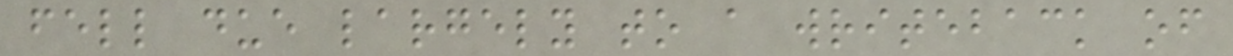fell due largely to a writeback of
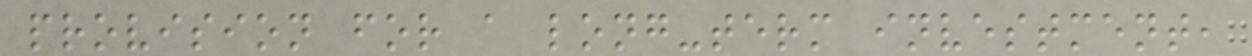provision for a long-term investment,
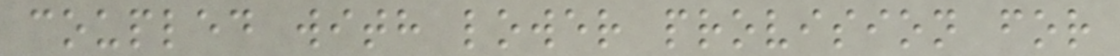coupled with lower provision for
